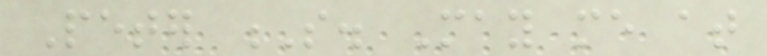Peter S. May me at
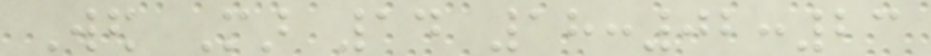Wed Mar 14 18:02:23
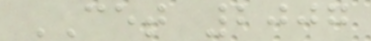CET 2007
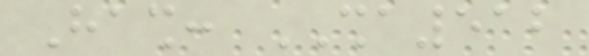Hash: SHA512
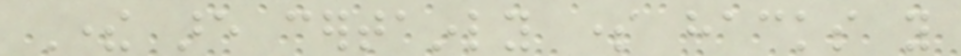There are certainly some hacks you
